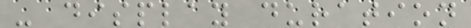- display duration
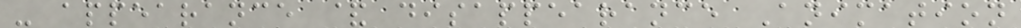- appearance & disappearance Animation
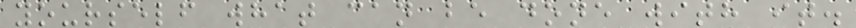yourself what can be done with it.
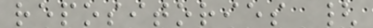repositories {
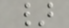}
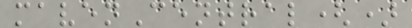mavenCentral()
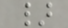}
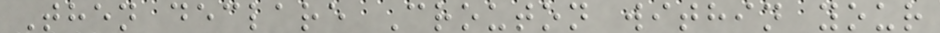Then declare Crouton within your
